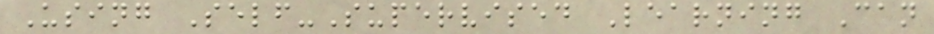Using Self-Supervised Learning Can
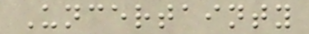Uncertainty
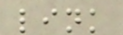link
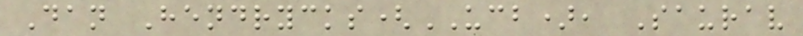Dan Hendrycks(UCB), Saurav
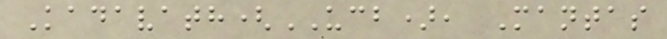Kadavath(UCB), Mantas
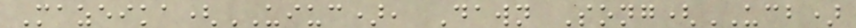Mazeika(UIUC), Dawn Song(UCB)
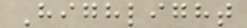Highlight
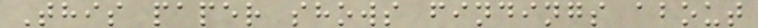This paper shows findings about
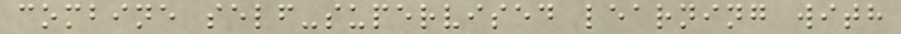combine self-supervised learning with
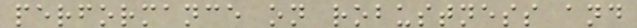performance on robustness and
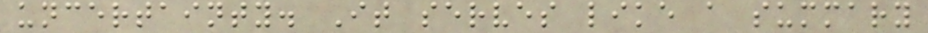uncertainty. It serves like a summary
